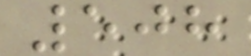508
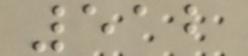512
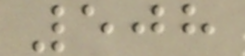508
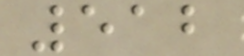512
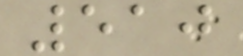510
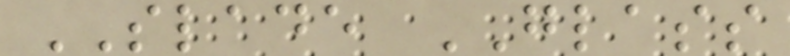SLADE GLASS
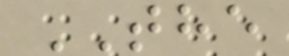THE
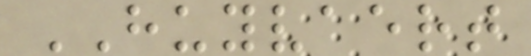HUYVAERT
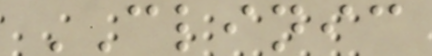CLINIC
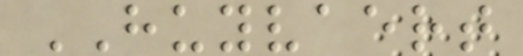HUYVAERT
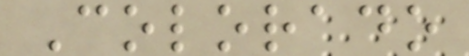Colorado
